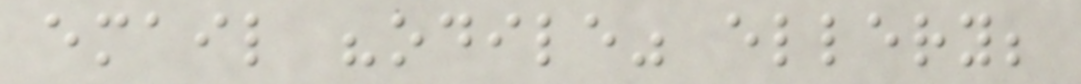email "odile" ellery;
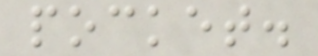pocket.
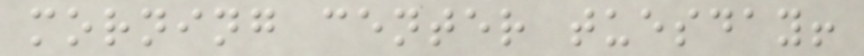morning center tuesday!
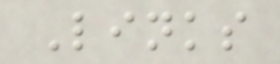Links
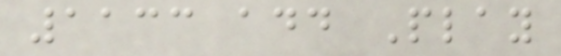1133 add Play
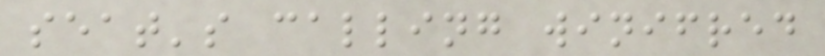seat's calling winifred
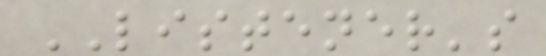LISTENER's
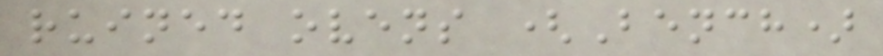ruined ovens (Bench)
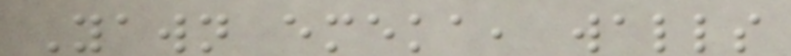Yawn emeka, walls
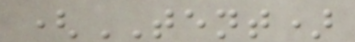(TENT)
